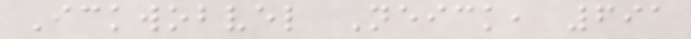Ickwobvel Neick, 691
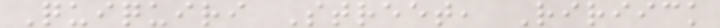Quiquiri Street, Ririick
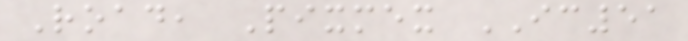Road, Pixmex IC51
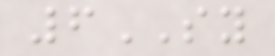6SY
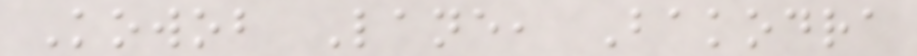Kowob Lane, Bakodra
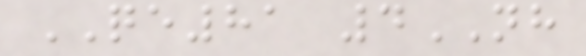QE81 4NH
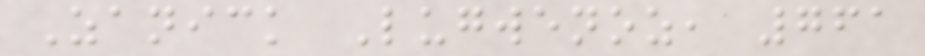Zanick Lugwenoz, 761
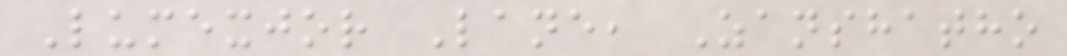Lumexjor Lane, Zanshatho
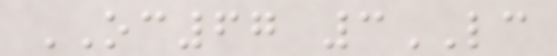OC67 3LC
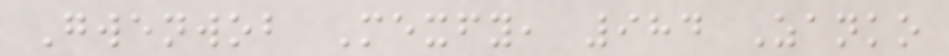Gwenwob Mexfy, 984 Zanko
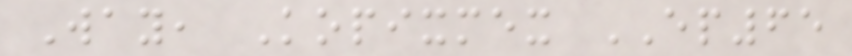Way, Kopixmex EP65
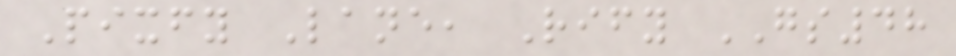Pixfy Lane, Rify GS48
